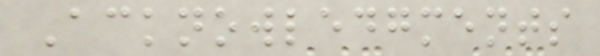Acknowledgments
